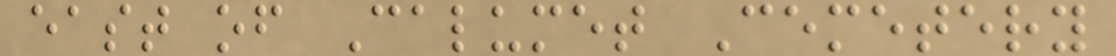east of Calumet Cemetery
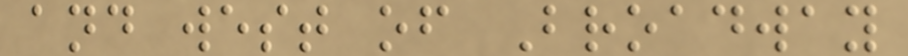and west of Broadway
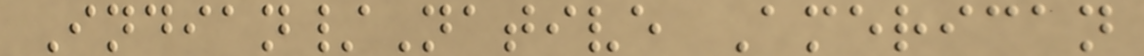Indian/Native American
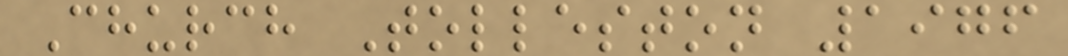Church Tolleston 1976
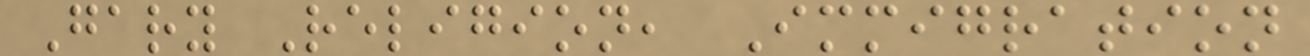Gary Religion, Immigration
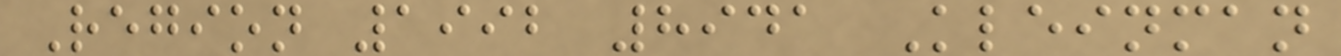Region 1992 8941 Kleinman
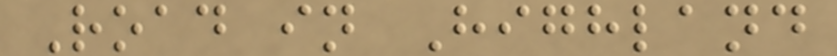Road in Highland
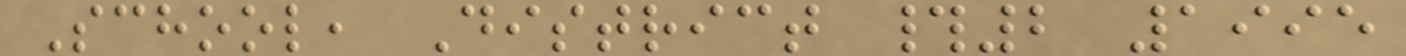School, District #2 1995
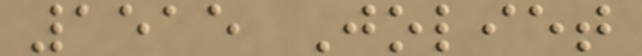1515 Joliet
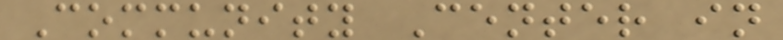Community Center in
